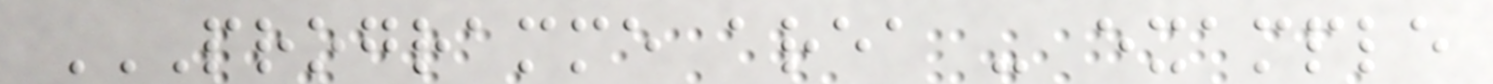PROGRAMME AREA - EXAMPLE
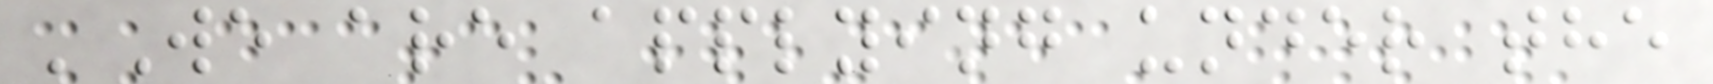'We are applying under the
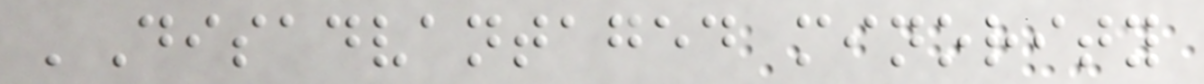'Disadvantaged minority
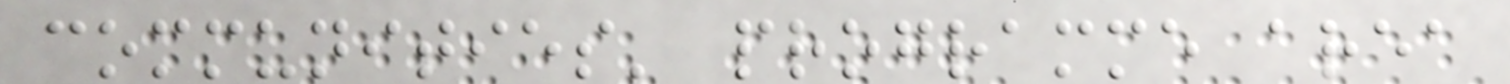communities' programme area
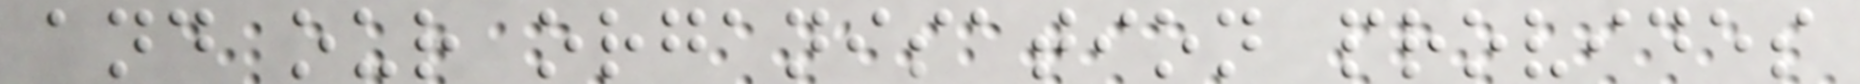and our organisation provides
